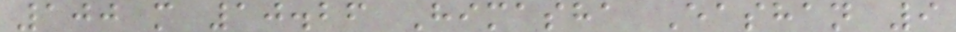100 m 10.26 Himasha Eashan 9
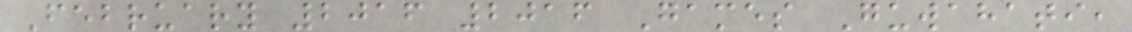February 2016 2016 Games Guwahati,
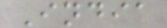India
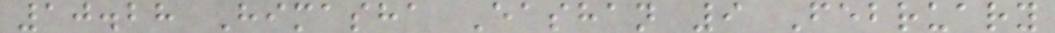10.28 Himasha Eashan 9 February
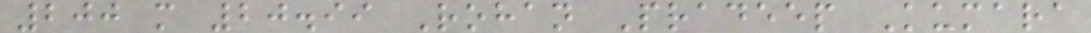200 m 20.99 Rohan Pradeep Kumara
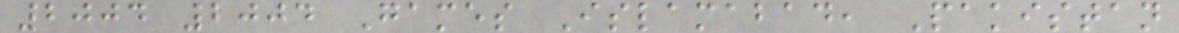2004 2004 Games Islamabad, Pakistan
